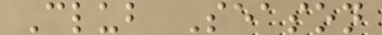Club Season
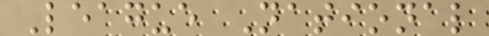League National
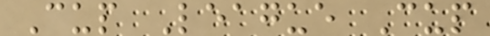Cup League Cup
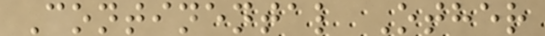Continental Other
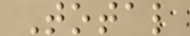Total
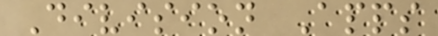Division Apps
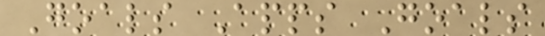Goals Apps Goals
